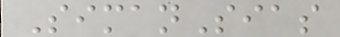SimanSias
